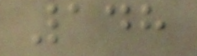148
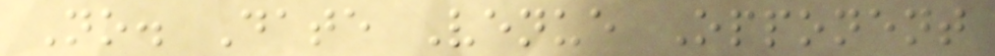No. Date Venue Opponent
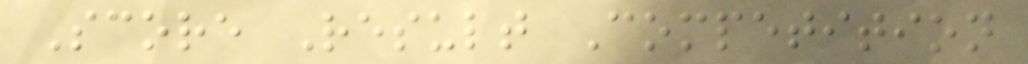Score Result Competition
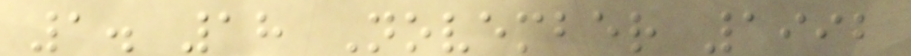1. 18 November 1992
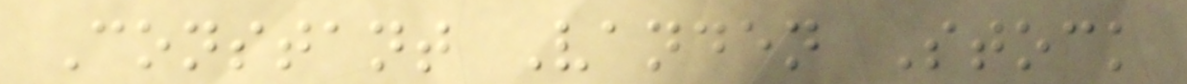Constant Vanden Stock
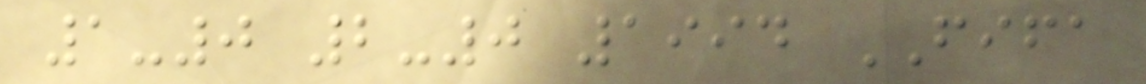1-0 2-0 1994 FIFA
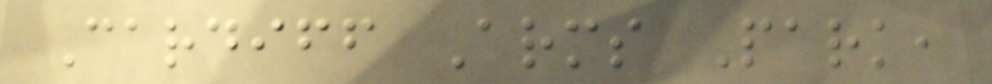Cardiff Arms Park,
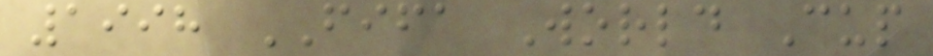1998 FIFA World Cup
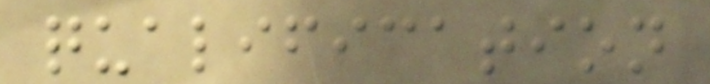qualification
